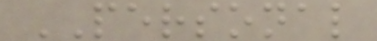PERSONAL
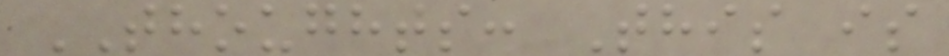THOUGHTS: This is
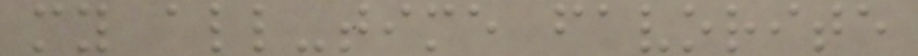my all-time favorite
